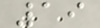19
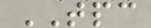TPC
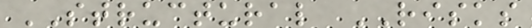STRUCTURAL RISKS
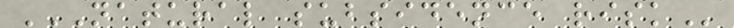NATURAL SUBSIDENCE RISK
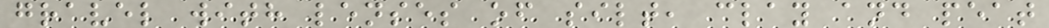gravel with lenses of silt, clay and peat
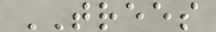TREES
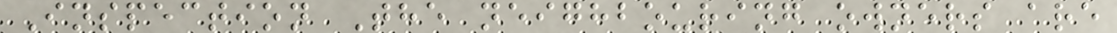Inspection The neighbouring owners are
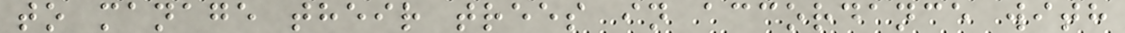to manage their trees in accordance with
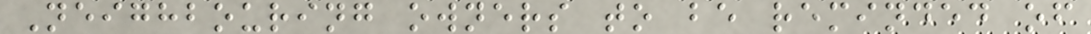Neighbouring owners to be reminded of
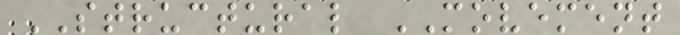STRUCTURAL MOVEMENT
